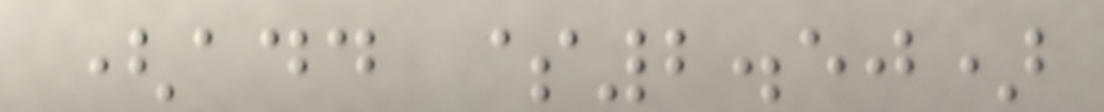(add $2.50)
